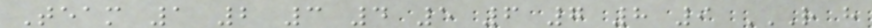Team 1 2 3 4 5 6 7 8 9 R H
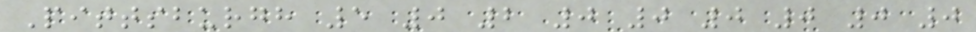Pittsburgh 5 0 2 0 0 0 0 0 0
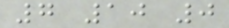7 10 0
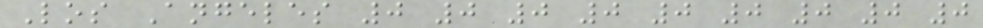Los Angeles 0 0 0 0 0 0 0 0 0
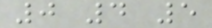0 4 5
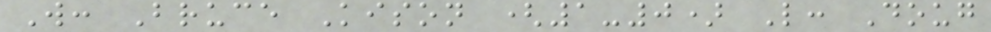W: Bruce Kison (1-0) L: Doug
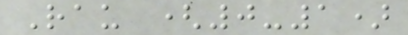Rau (0-1)
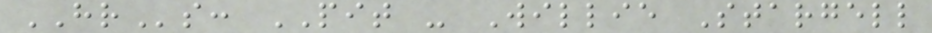HRs: PIT - Willie Stargell
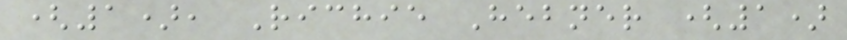(1), Richie Hebner (1)
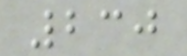230
